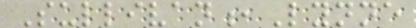Sullivan,Lynne
